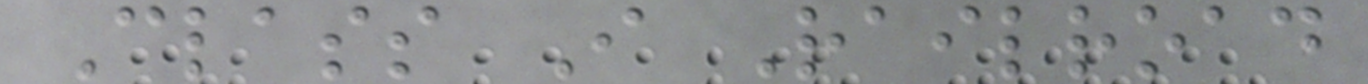Class I Railroad
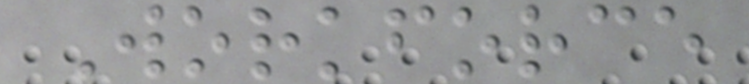Workforce
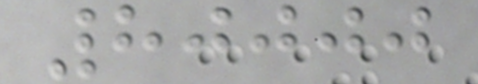80000
